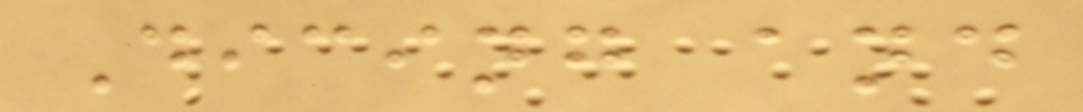Dicing and
